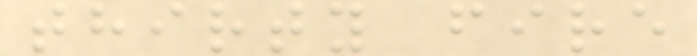thirty fire
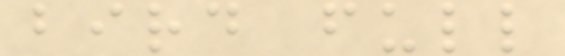bird full
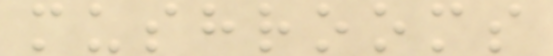mushrooms
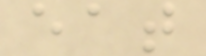eat
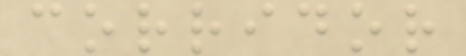corridor
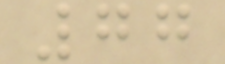77
